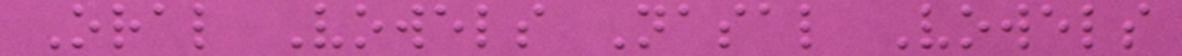Oral Vowels Nasal Vowels
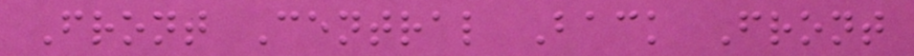Front Central Back Front
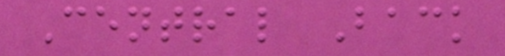Central Back
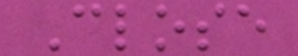Close
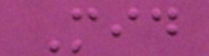Mid
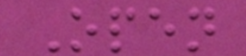Open
